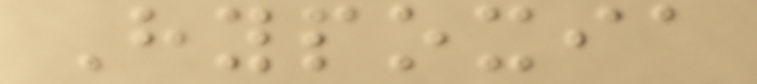Hypoxia
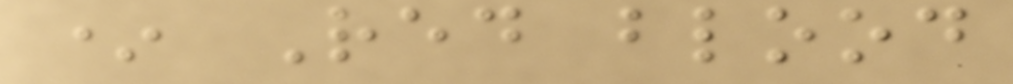* Red blood
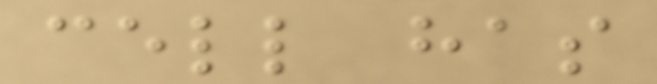cell has
